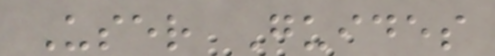User Guides
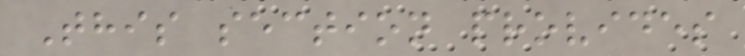This section provides
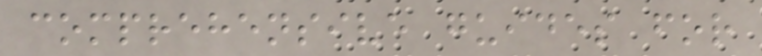comprehensive guides for
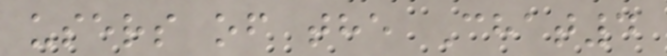users of the Chat4
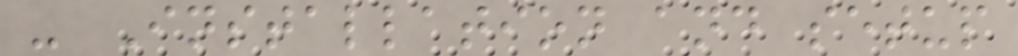- Installation and setup
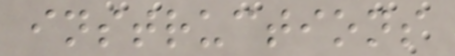instructions
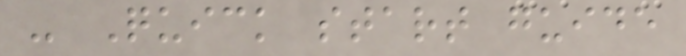- Quick start guide
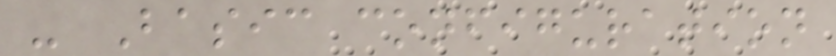- Basic configuration
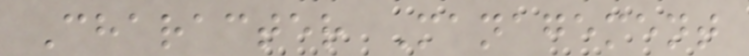Character Management
